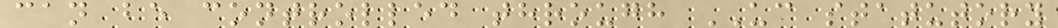can be controlled through UC statutory
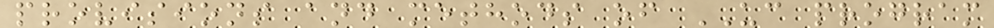provisions and methods of UC program
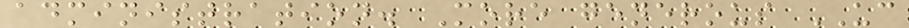administration. More generous UC
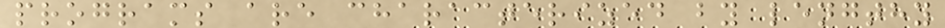programs are characterized by lengthy
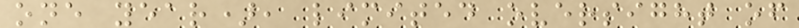one year), limited oversight of
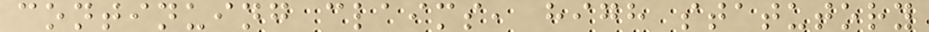continuing claims, high statutory
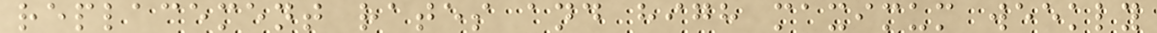replacement rates and high maximum weekly
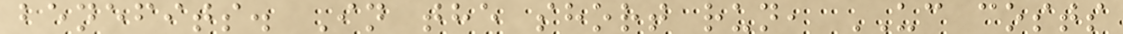benefits. In the short run, UC costs
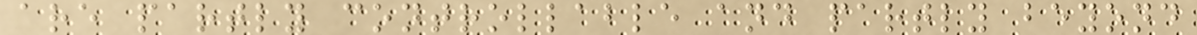are partly controllable and partly beyond
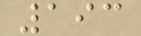193
